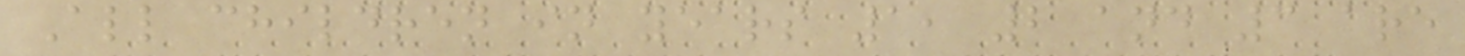All children in years 1, 2 and 3 are
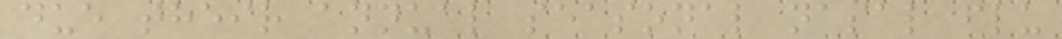due their annual seasonal nasal flu
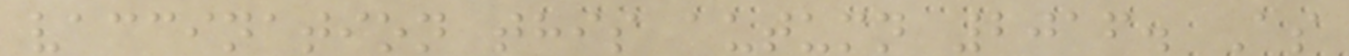vaccination this autumn 2016. As
